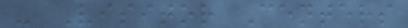- Visitor Centers
